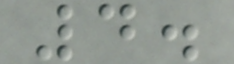4.
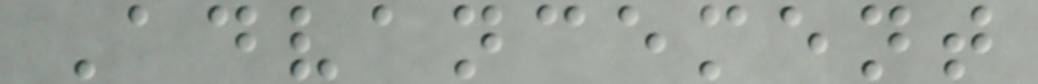Advancement
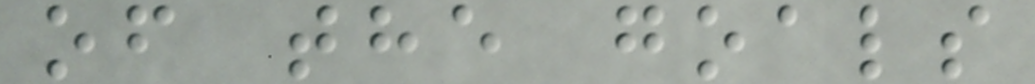of the goals
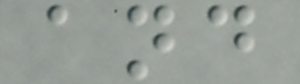and
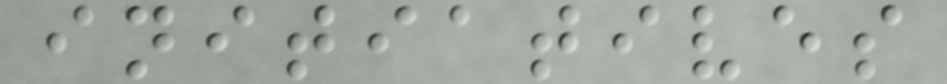initiatives
